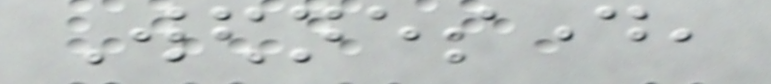Wednesday,
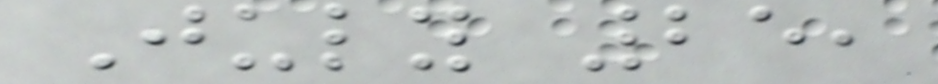July 25,
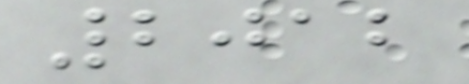2012
